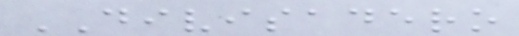DIVISADERO
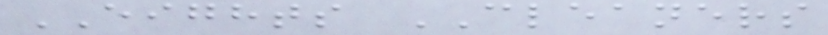EIGHTS CLEANERS
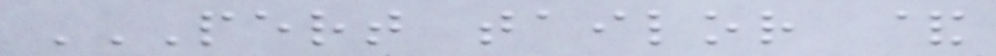PERT TAILOR &
